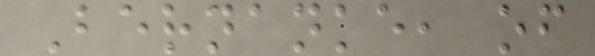Bernanke, of
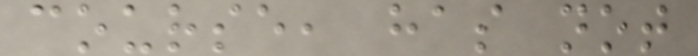course, has not
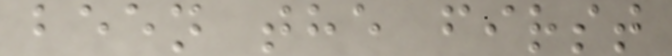been the first
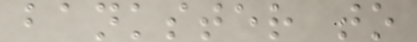bankster to
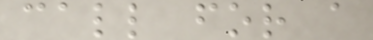call for a
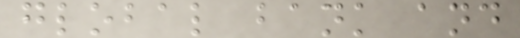global bank and
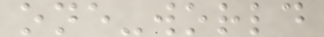one-world
